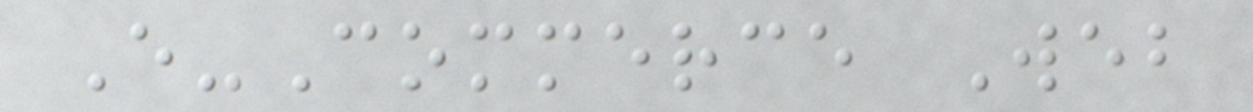E-Commerce Web
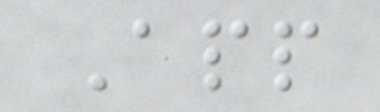App
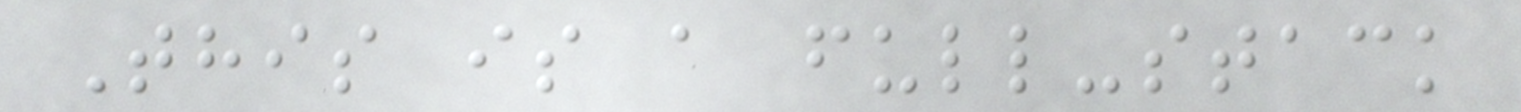This is a full-stack
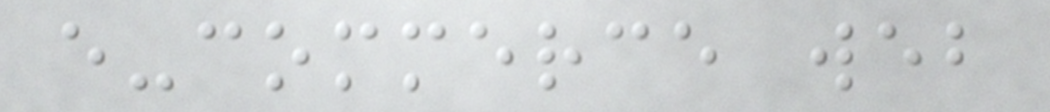e-commerce web
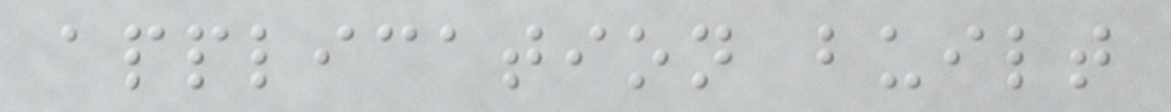application built
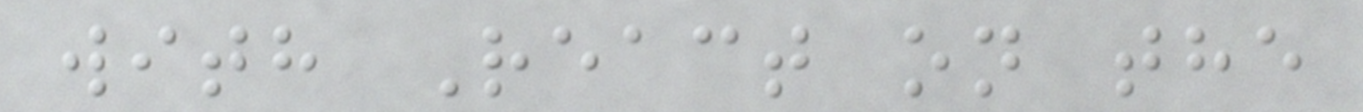with React on the
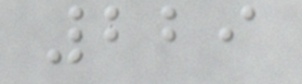229
